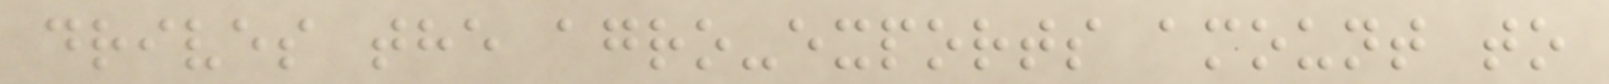drives the agro-exports amount to
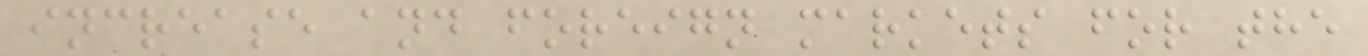increase and foreign markets for the
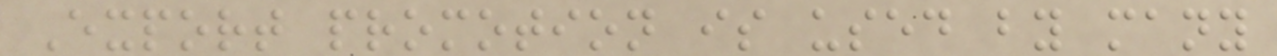Export promotion is used by many
